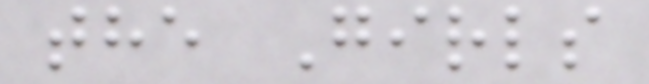the Girls
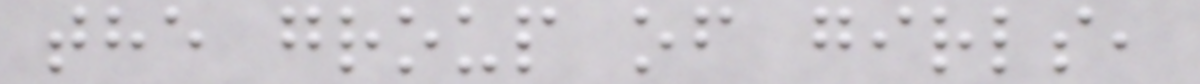the group of girls,
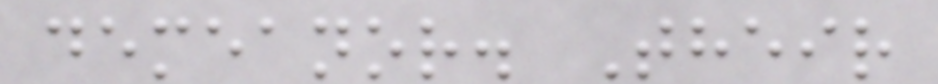demeanor. Their
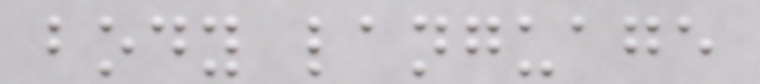body language
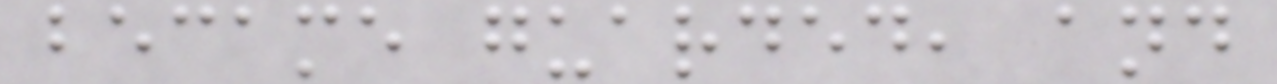became guarded, and
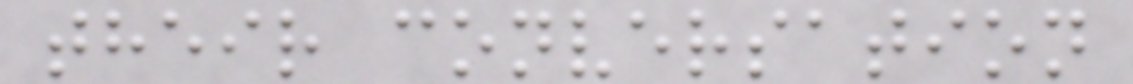their conversation
